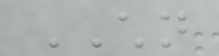CHILDREN
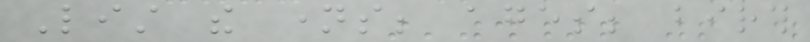List the names; ages; birth
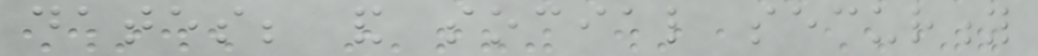dates; and social security
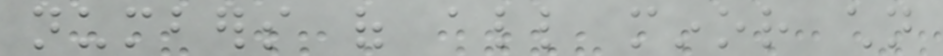numbers of all minor children
